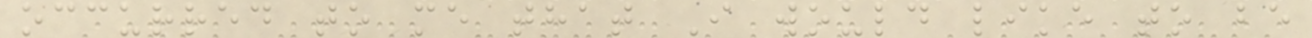occurred to me that I would like to be
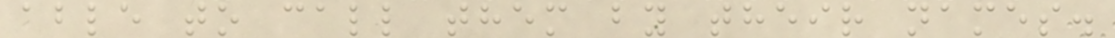able to call them by their names.
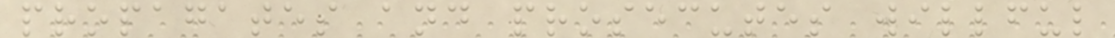propagates and prosecutes willful
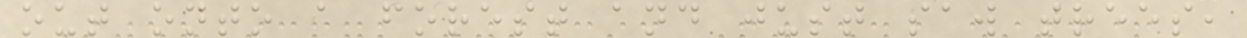out onto a forest and just saw trees,
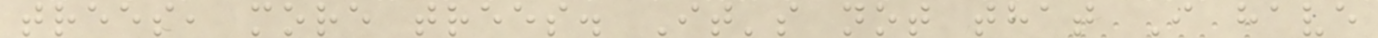trees, more trees. It's not that I have
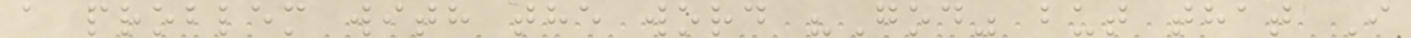a problem with the word "God" but that I
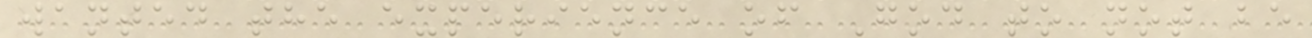wanted the experience of God to not be
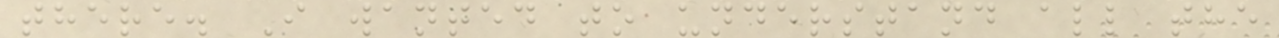there. I wanted to understand all the
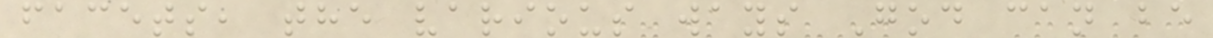facets, the various ways God can be
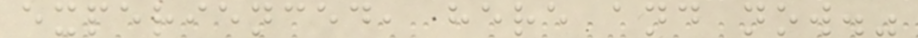experienced, here and now."
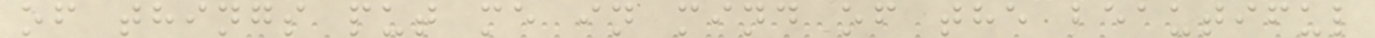of things put me in mind of the beautiful
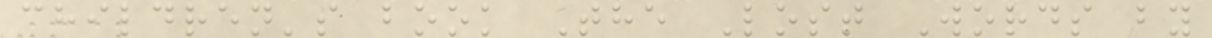children's book The Lost Words by
